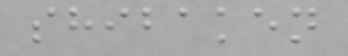shibaken
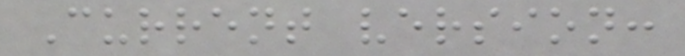Current version:
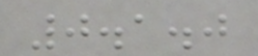0.1.0
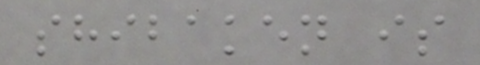shibaken is
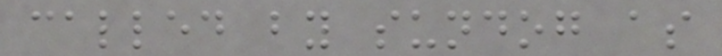called by sundog as
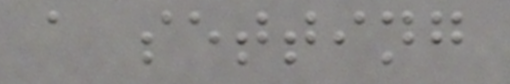a setting
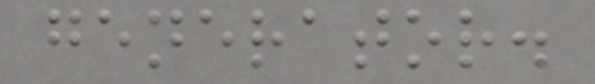generator.
